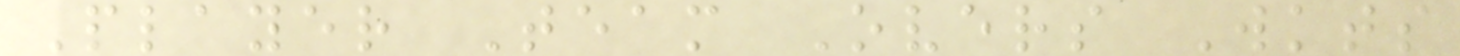Player Team Overs Wkts
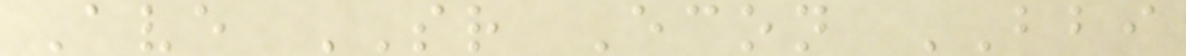Ave SR Econ BBI
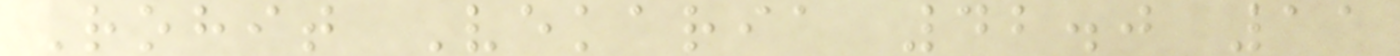Rohit Vekaria 42.0 11
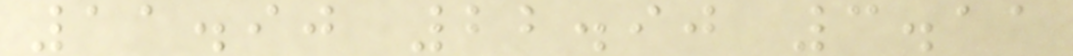11.90 22.90 3.11
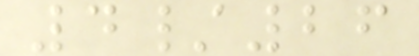4/26
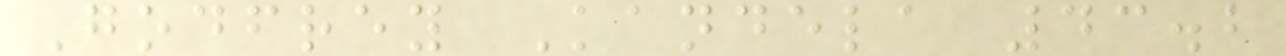Godfrey Kandela 43.2
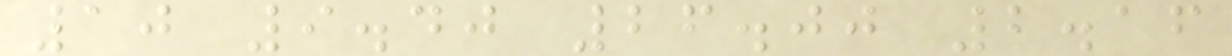10 9.40 26.00 2.16
